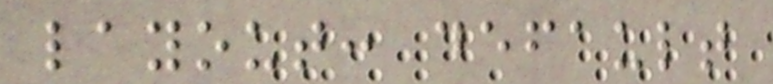layout: default
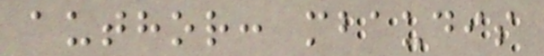author: mbaudis
